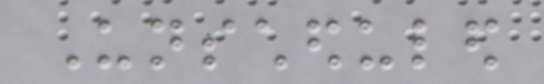Unscheduled
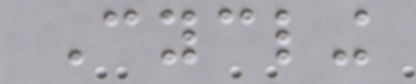Cycling
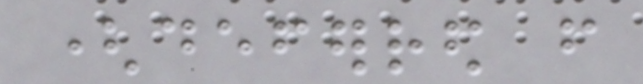(deferred from
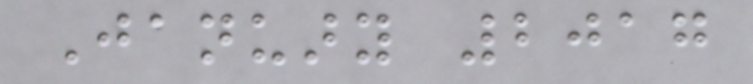January 2017
